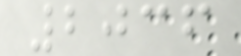2036
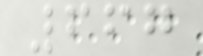667
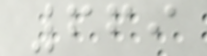669
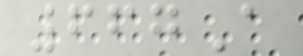667A
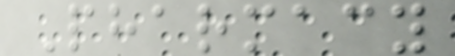Pharmacy
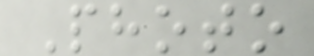Photo
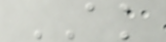AK
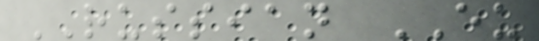RUSSIAN EU
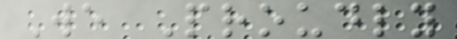We Proudly
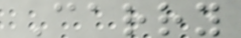Carry
